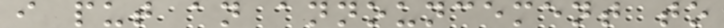i put an announcement to
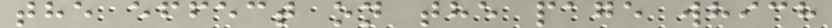the effect on the page which
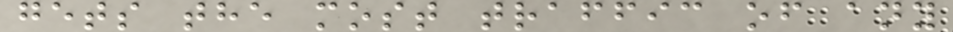gets the most traffic of any
